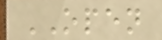OPEN
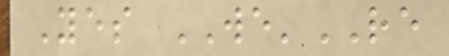Yes WE'RE
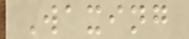Waxing
